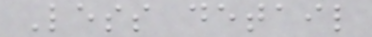Less detail
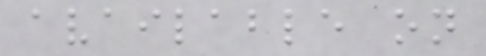available on
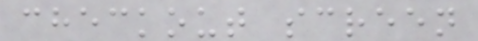checkout screen
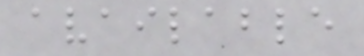available
